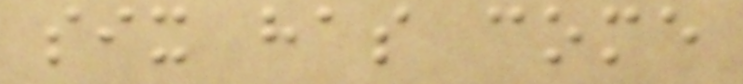six has come
